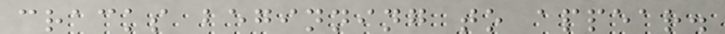cracks beginning to appear.
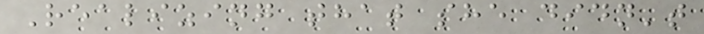Realizing that she didn't
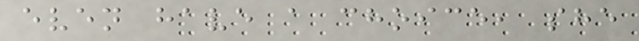even have a choice, she
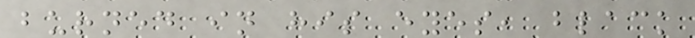burned in his eyes, black
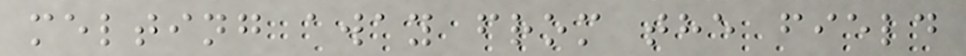melting away from the field
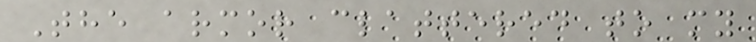The armor clattered to my
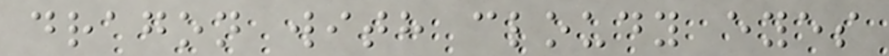dragon with cloudy eyes
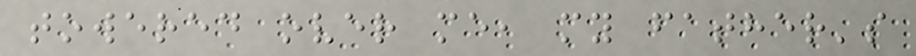towered over me, my father's
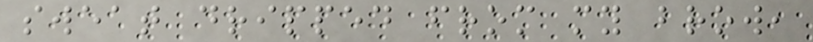sweat dripped from my brow,
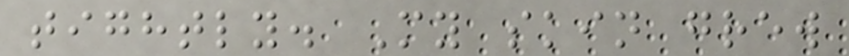tightly. My skin grew
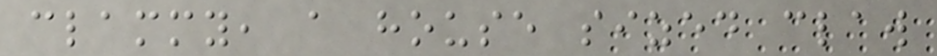clammy, a house sized claw
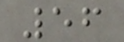56
